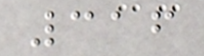316
